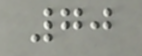70
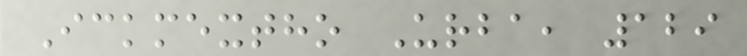Ickmextho Urba, 129
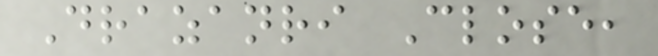Drazanri Close,
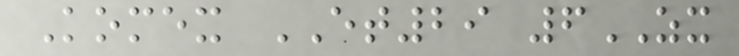Komex ET29 6ZX
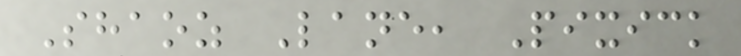Shaoz Lane, Pixick
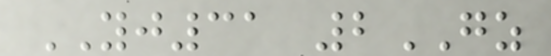YJ31 2GZ
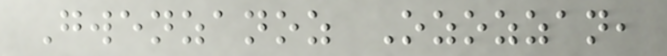Gwenzanoz Ozozzan,
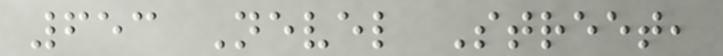653 Nevel Street,
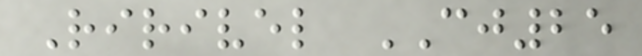Ririvel CJ25
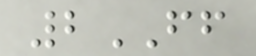2FF
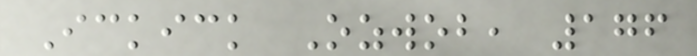Ickick Ozwob, 176
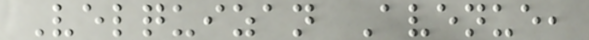Velquizan Avenue,
